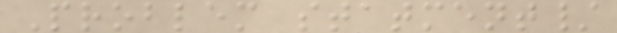Problem statment/
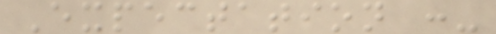Expectation :-
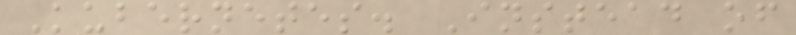Kubernetes. Instead of
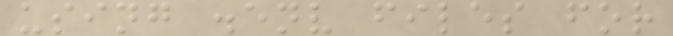using .env files for
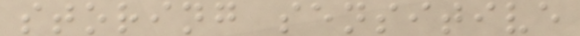storing sensitive
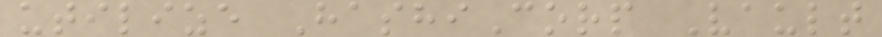utilize HashiCorp Vault
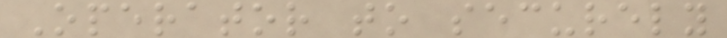Operator to securely
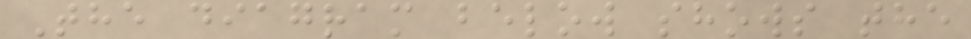The diagram below shows the
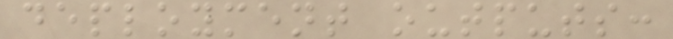deployment outputs:
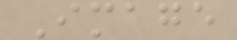Image
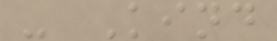- Kind
